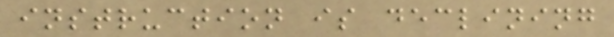instruction is declining
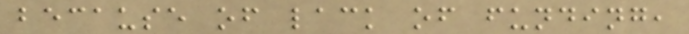because of lack of funding,
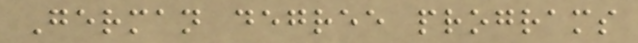German degree programs
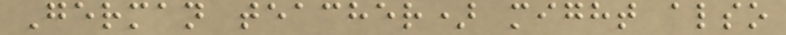German teacher) might also
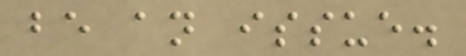be an issue.
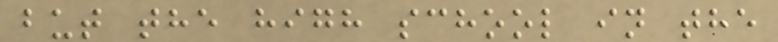but the high school in the
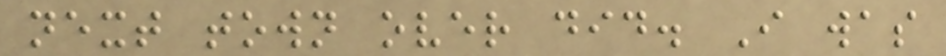next town over did. I was
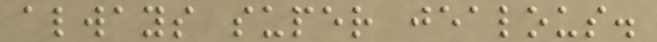always super jealous.
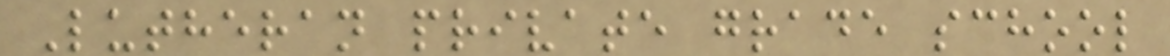Lutheran private grade school
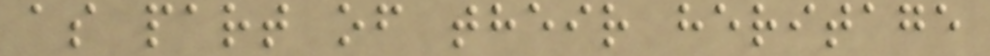as part of their heritage
